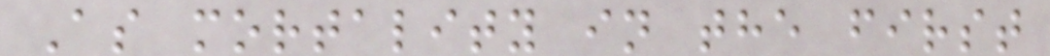As mortality in the first
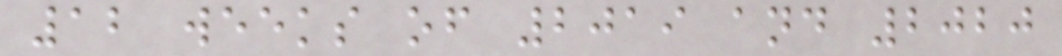12 weeks of 2019 and 2020
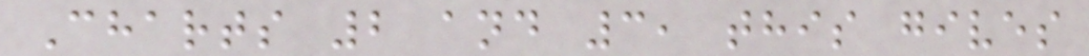Charts 2 and 3, this gives
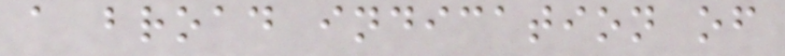a broad indication of
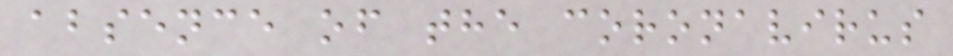absence of the coronavirus
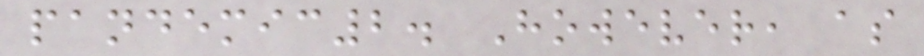pandemic2. However, as
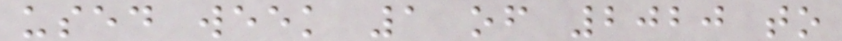used week 1 of 2020 to
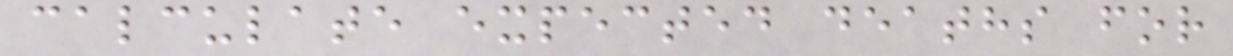calculate expected deaths for
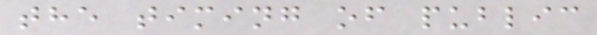the timing of public
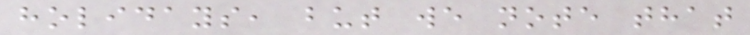holidays, but we note that
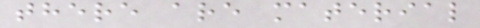there are material
